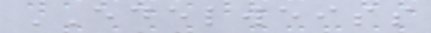EDELWEISS
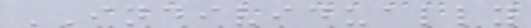INDIVIDUALLY
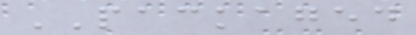PACKAGED
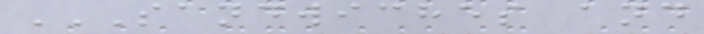SANDWICHES AND
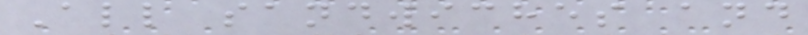All sandwiches and
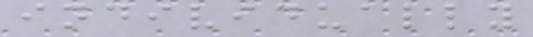individually
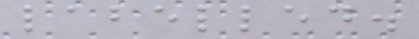labelled.
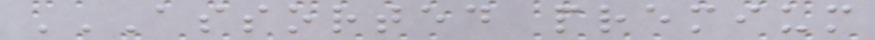ASSORTED PREMIUM
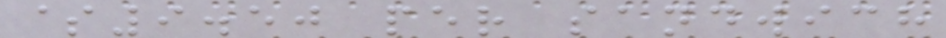$9.50 per sandwich
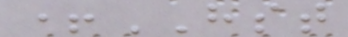+HST
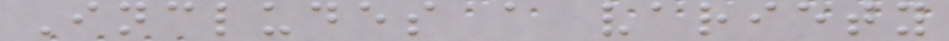Includes a variety
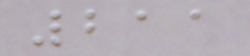211
